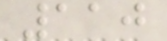110
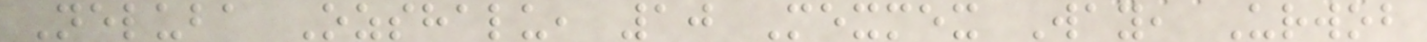Neluba Ozshalu, 10 Mexmex Way, Urwob
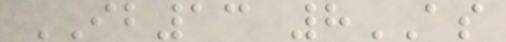IB13 8AS
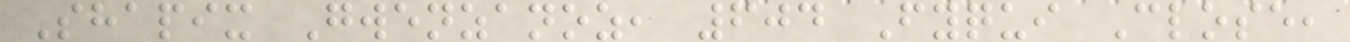Shapix Gwenzanoz, 604 Fyqui Close,
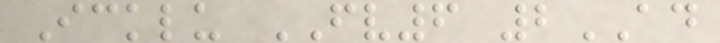Icklu FV6 2AD
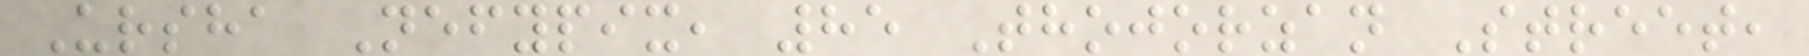Ursha Nefypix, 85 Thojorzan Street,
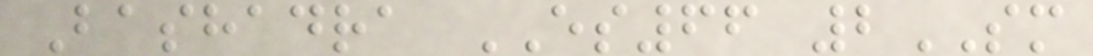Bashadra ES66 2SM
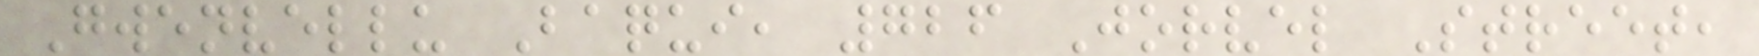Gwenvellu Baqui, 726 Jorvel Street,
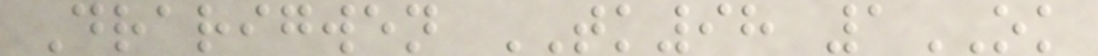Drarigwen TK98 1OK
